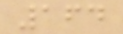164
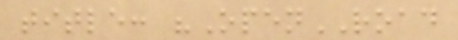title: "OpenROAD
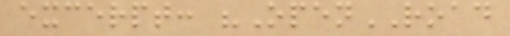excerpt: "OpenROAD
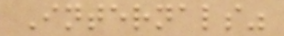Internals"
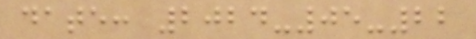date: 2024-05-22
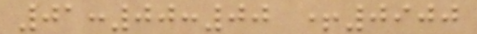01:00:00 +0900
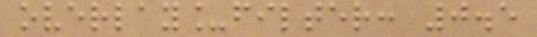overlay_filter: 0.5
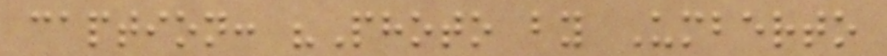caption: "Photo by Umberto
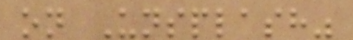on Unsplash"
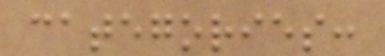categories:
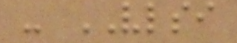- VLSI
